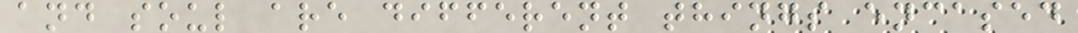and soul are different things encased
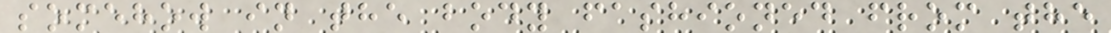somehow in the body fashioned from the
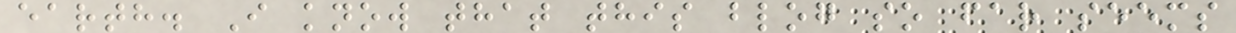earth. I know that this blog so far seems
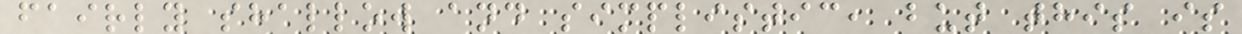fairly shallow and simplistic, but this is
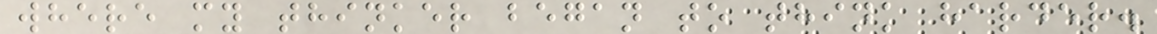where my thinker began to think harder.
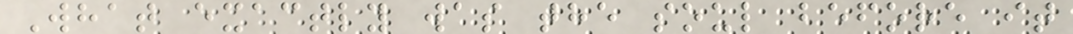What exactly was the soul before it
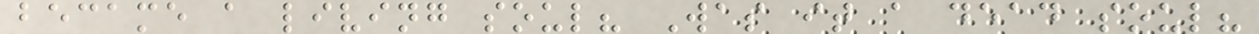became a living soul? Was it a dead soul?
